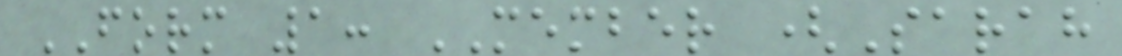FORM 1: MEMBER (Sarah
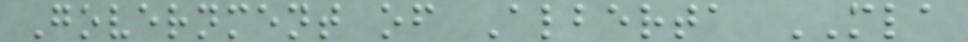Government of Alberta MLA
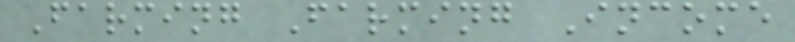Farming Farming Income
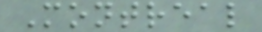Montreal
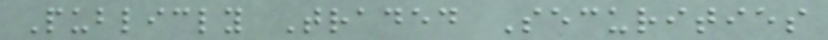Publicly Traded Securities
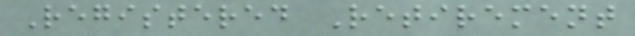Registered Retirement
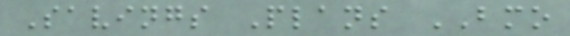Savings Plans BMO
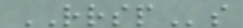RRSPs
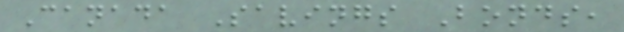Canada Savings Bonds,
